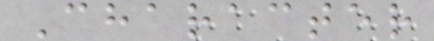Character
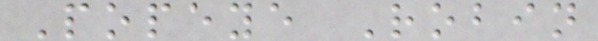Popeye Robin
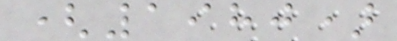(1980)
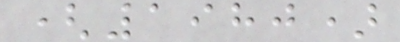(1980)
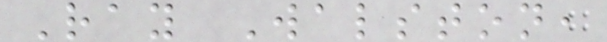Ray Walston,
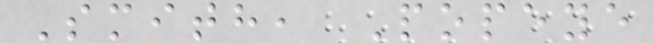Smith, Popeye
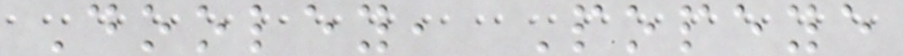Dooley, Popeye
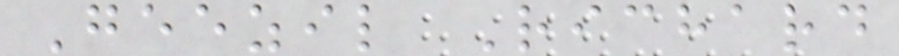Geezil Richard
